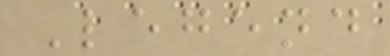Legend
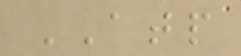ATP
